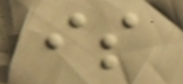is
